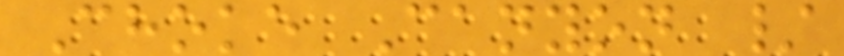Choke Canyon /
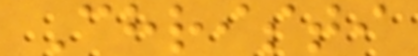Christi
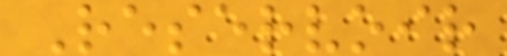Reservoir
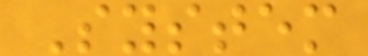System
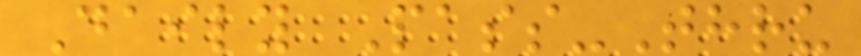Daily Pass-Thru
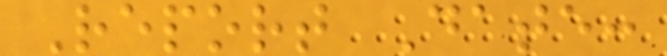Report Date:
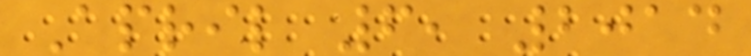April 6, 2014
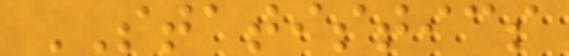STATISTICS
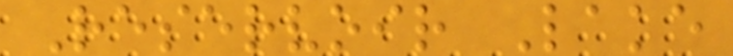Reservoir Lake
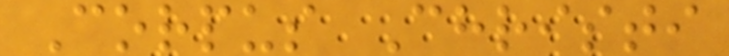Corpus Christi
